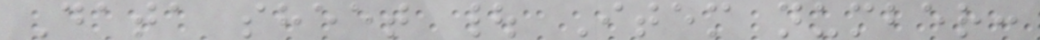Data sheet | Item number:
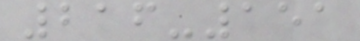216-151
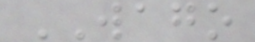WAGO
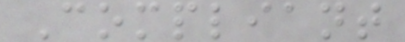Compliant
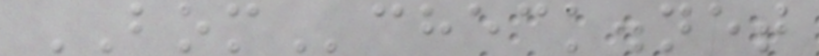BOMcheck.net
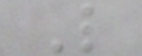L
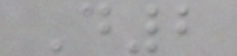D2
